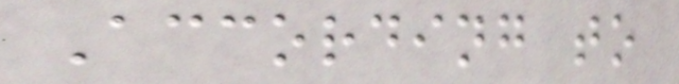According to
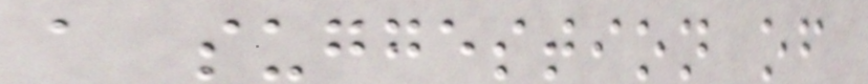a suggestion of
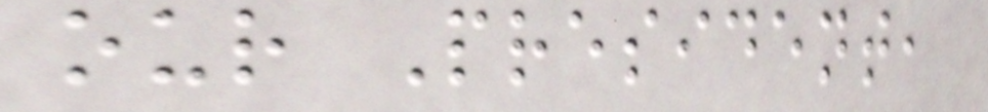our President,
